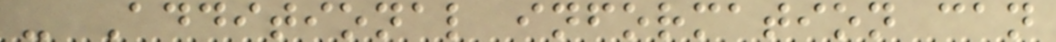- Additional information can
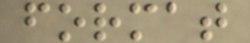format
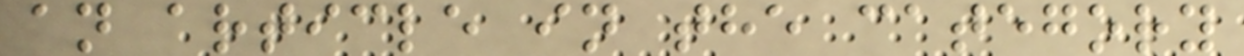an article in the category
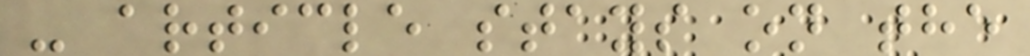- article stays on the
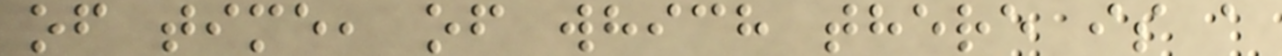of time, of which there is a
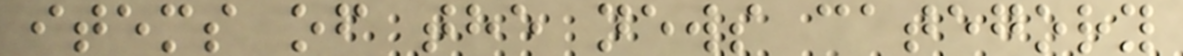items of the news category
